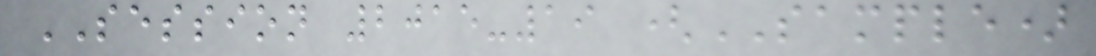SESSION 2015-19 (SAMPLE)
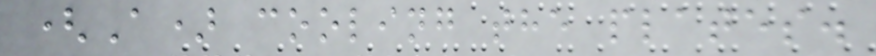(A) cooling the plates.
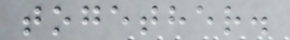together.
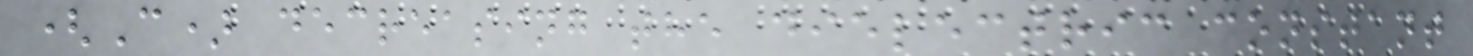(C) decreasing the dielectric constant
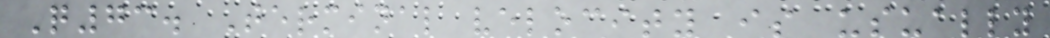Q73. Terminal velocity is usually
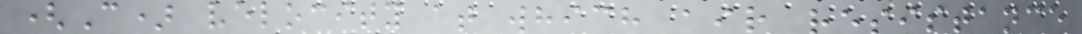(C) velocity at which air resistance
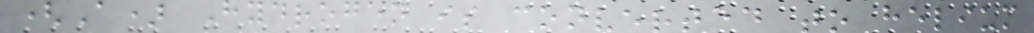(A) Hydrogen is converted to helium
